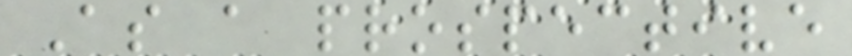As a prospective
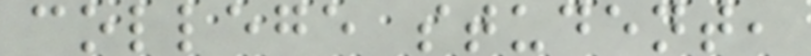college student,
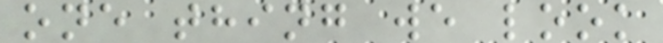one thing we look
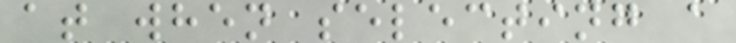at when selecting a
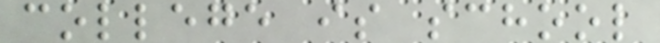college is school
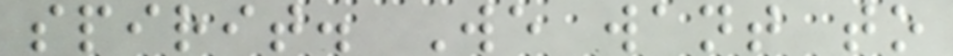spirit. We want to
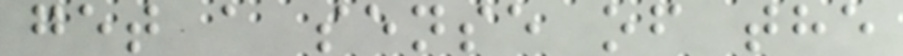get a sense of the
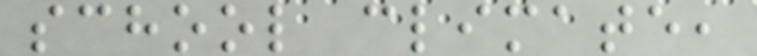school climate,
